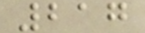217
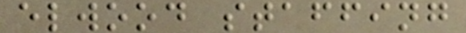elwood staffing
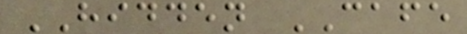HIDDEN CAFE
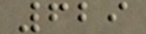629
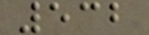532
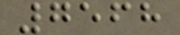7568
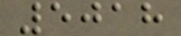5018
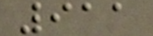911
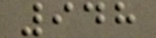948
